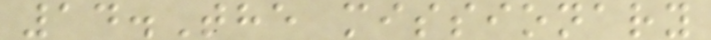14.The missionary
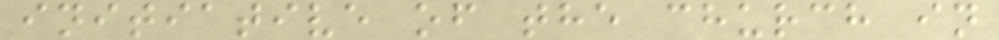initiative of the church in
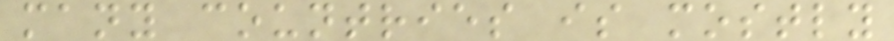many countries is mostly
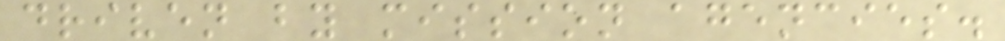driven by mission agencies.
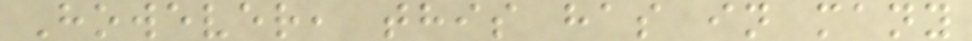However, this has in many
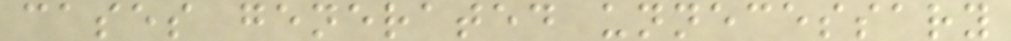cases generated unnecessary
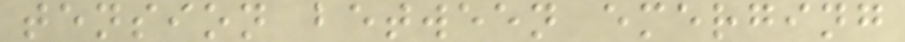tension between emerging
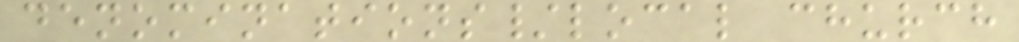denominations/local church
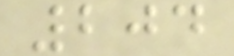204
